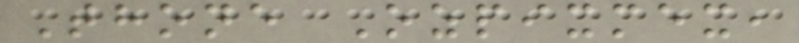Thone Ozpixmex,
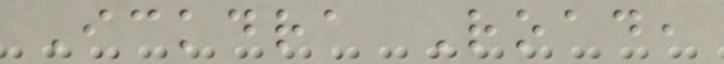Ickdra Road,
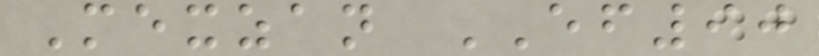Mexzan EF90
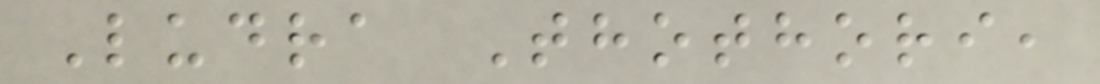Ludra Thothori,
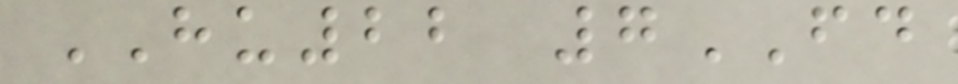HU22 7FD
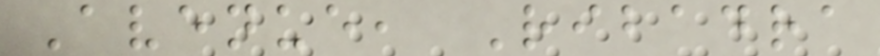Avenue, Ribadra
